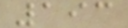193
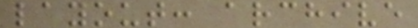layout: archive
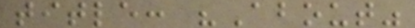title: "About"
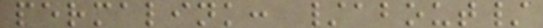permalink: /about/
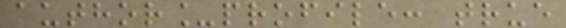author_profile: true
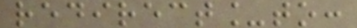redirect_to:
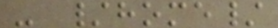- /home/
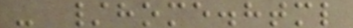- /home.html
